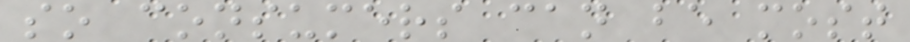so consumers can be most
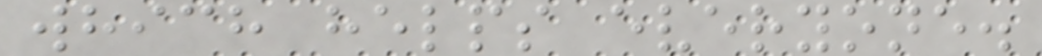which helps everyone.
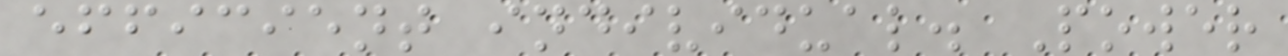efficient individual. Power
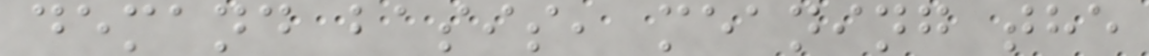demand basis, meaning the
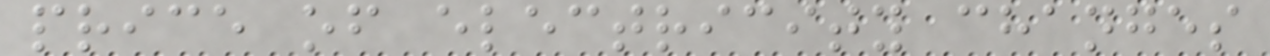price of electricity changes
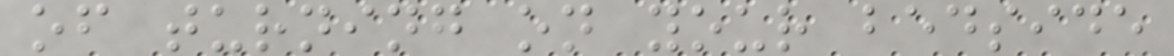of turning on your bedside
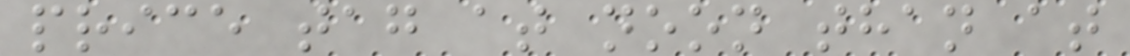price tag at noon than at
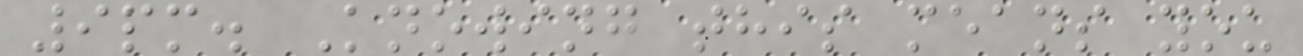9pm. Knowing this means you
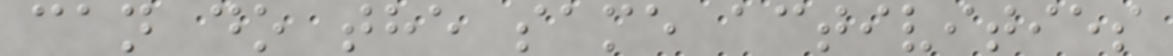can do the same activities
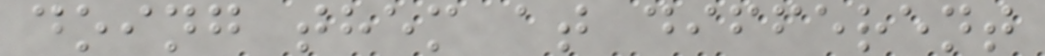doing them at different
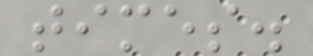times.
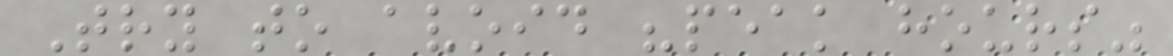Try to avoid "peak hours"
